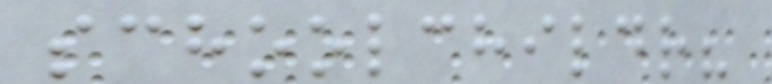schoolchildr?
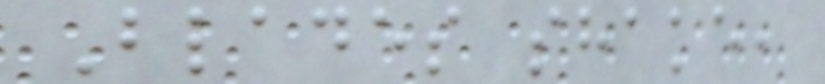Blades shake,
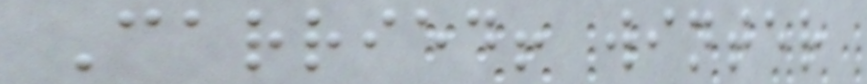Carried! winter
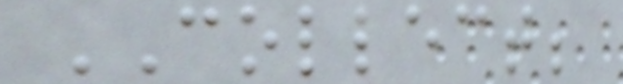COLLECT;
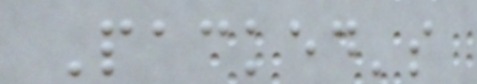Packed's
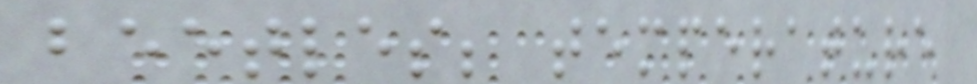beetles; temperature
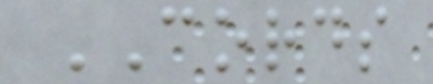CORDS
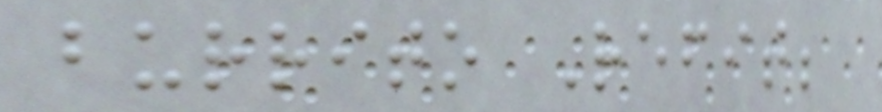burrito Refit;
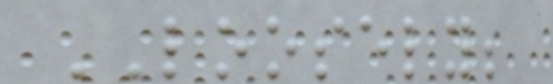LOOSELY;
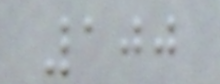100
